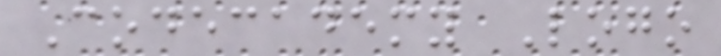Codecademy Logo
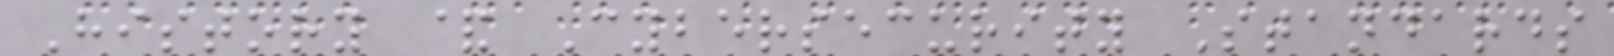History & Cybersecurity Standards
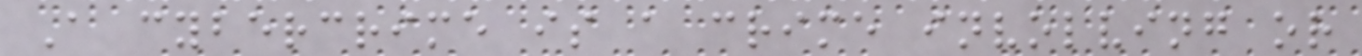A cybercrime is a crime involving or
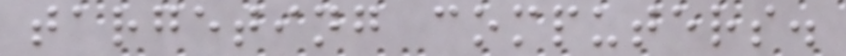targeting computers.
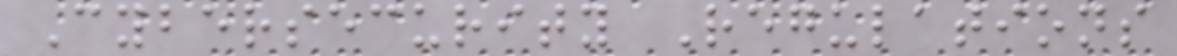Cybersecurity Regulations
